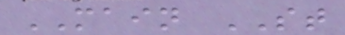MAIN ST
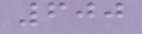600
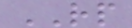RP
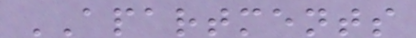APARTMENTS
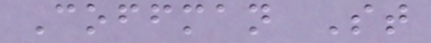Coffman St
